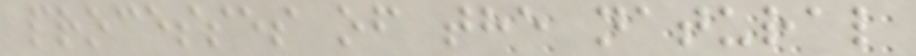processes of the natural
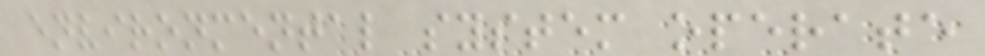environmental system operate
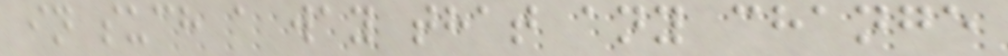in such a way that any change
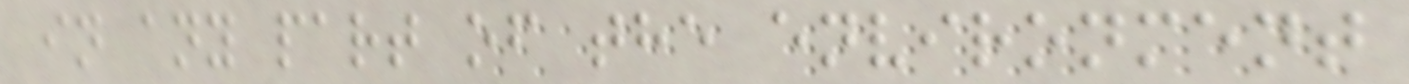in any part of the environment
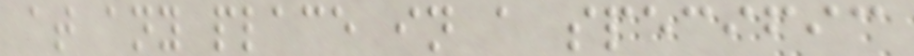at any place in a specific
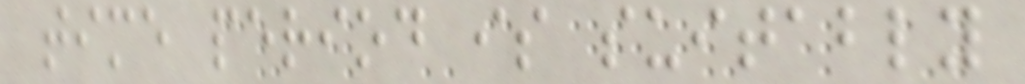time period is suitably
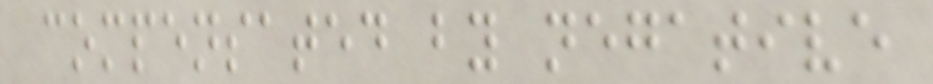compensated by negative
